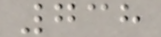738
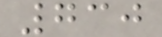730
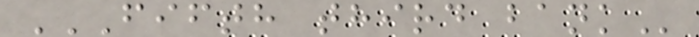FIFTH THIRD BANK
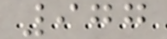977
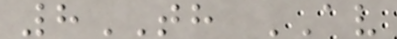8TH AV
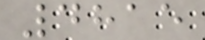4815
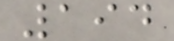194
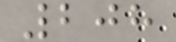208
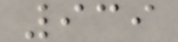939
